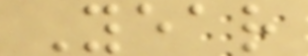Year
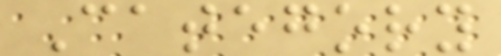Category
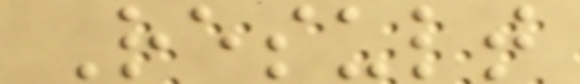Result
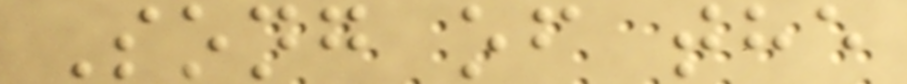Song of the
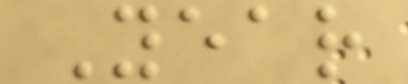Year
